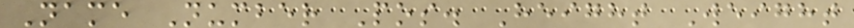Name Number Pos. Height Weight
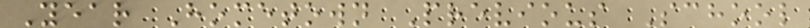Year Hometown Previous School
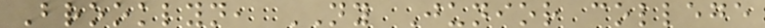Brooklyn, NY Junior college
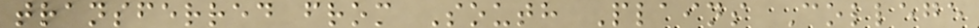transferred from South Plains College
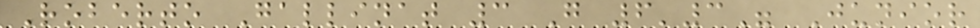Roberto Gallinat 3 G 6'3" Junior
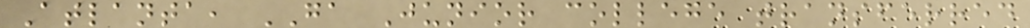Atlanta, GA Junior college transferred
